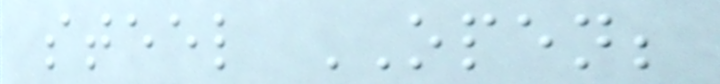steel OPEN;
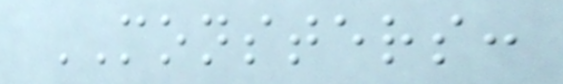MONSTERS:
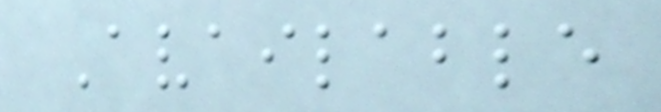Available
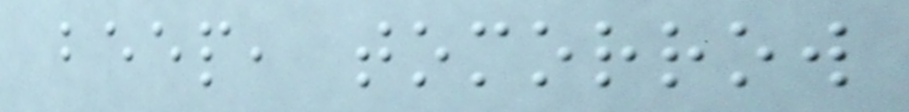beep, tomorrow
